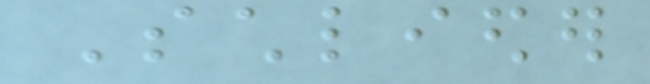Schlieder
